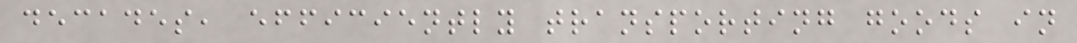decades, efficiently transporting goods in
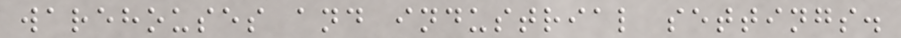warehouses and industrial settings.
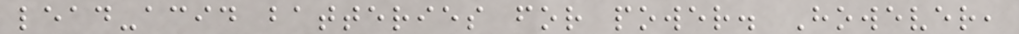lead-acid batteries for power. However,
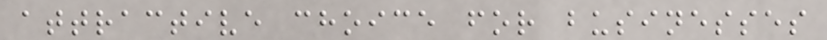attractive choice for businesses
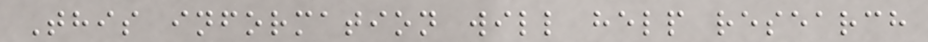This information will help research
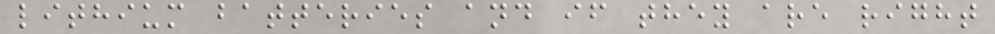lithium batteries and if they are right
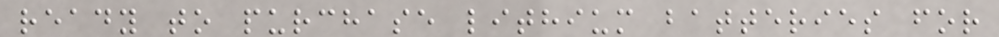ready to purchase lithium batteries for
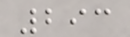293
